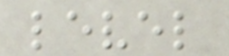level
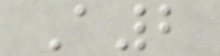A2
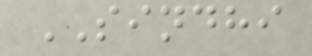SINDHI
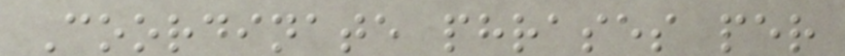Coordinate phrases per
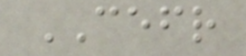CEFR
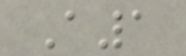A1
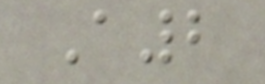A2
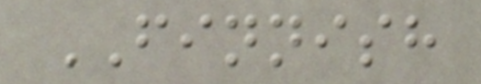FINNISH
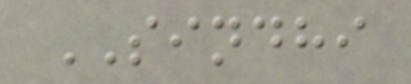SINDHI
